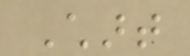Chart
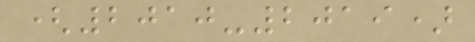(2010-2019)
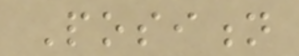Position
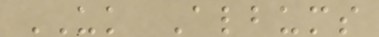UK Albums
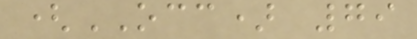(OCC) 79
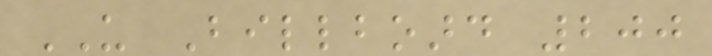US Billboard 200
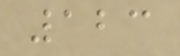123
